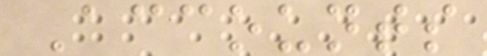Accounts
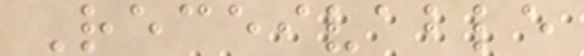Receivable
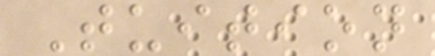Tuition
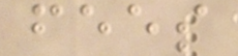fees
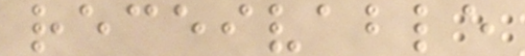receivable
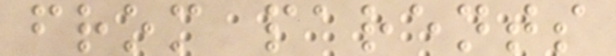from parents
